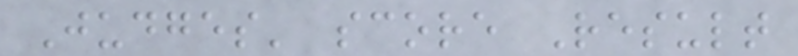Judges' score Result
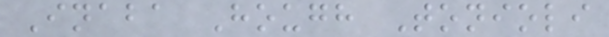Inaba Hough Tonioli
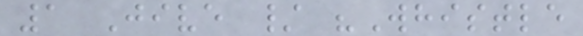1 Jive / "Whistle
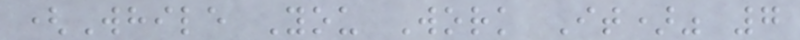(While You Work It)" 7
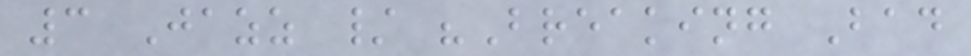3 Jazz / "Breaking Bad
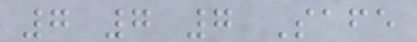7 7 7 Safe
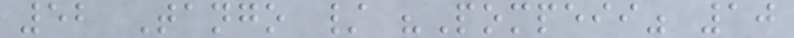52 Tango / "Pompeii" 10
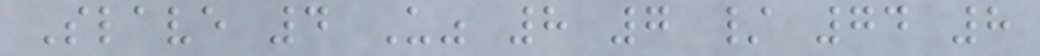Slave 4 U" 8 7 / 74 8
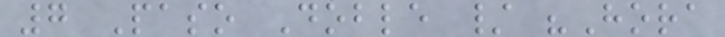7 Paso Doble / "Hora
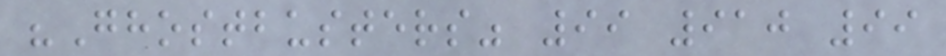"Ghostbusters" 99 910 99
